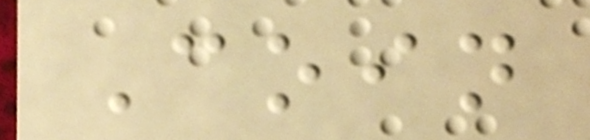Coin
